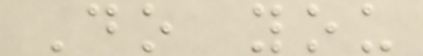Do you
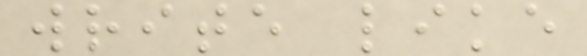write like
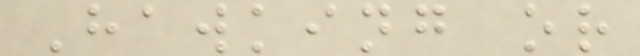Hawking or
